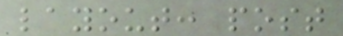layout: post
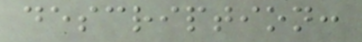description:
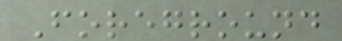Foreground
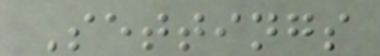Settings
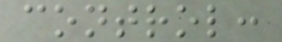control:
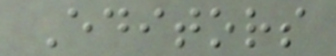Editors
